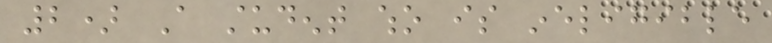2) A student who is ineligible
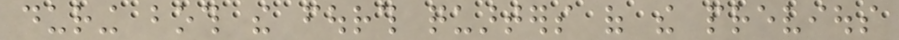during both the fourth quarters of the previous
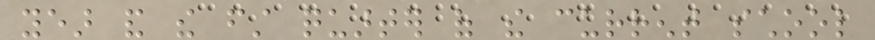year and the first quarter of the current school
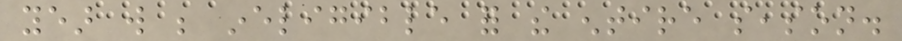year will be ineligible for the entire season.
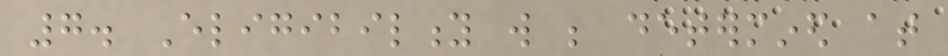7. Eligibility will be determined at
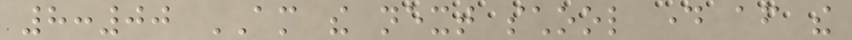8:00 AM the next school day after the
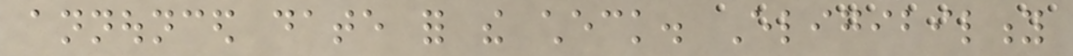announced date for the check. Eligibility
